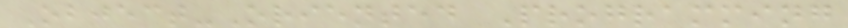Object-Oriented Programming
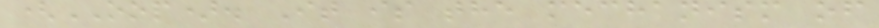(OOP). It is the mechanism of
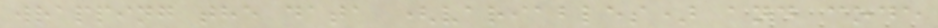wrapping the data (variables) and code
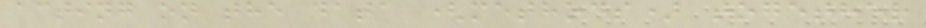acting on the data (methods) together
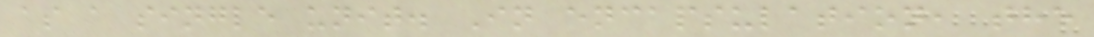as a single unit. In encapsulation, the
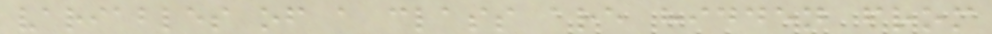variables of a class are hidden from
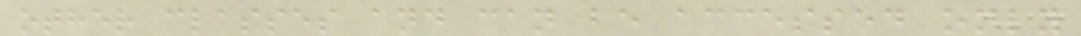other classes and can be accessed only
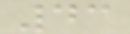43
